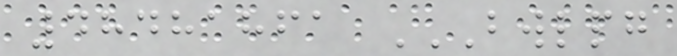48481861 BWLPG
